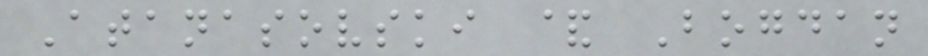Atanasovski & Bogdan
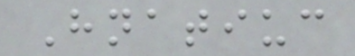Hnatiuc
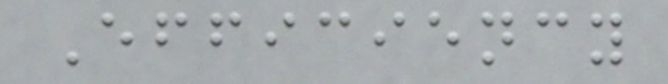Efficiency
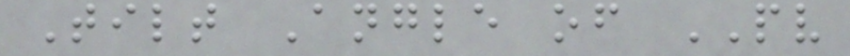Tilt Angle of PV
